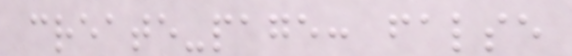create-page: false
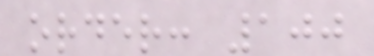order: 100
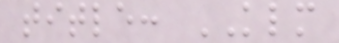title: KLM
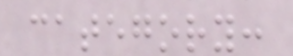category:
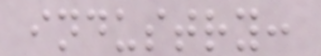industry:
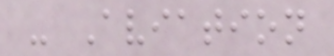- Aviation
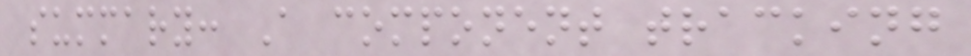summary: A component tracking
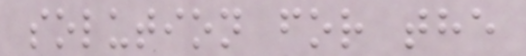solution for the
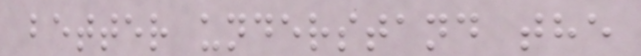better understand the
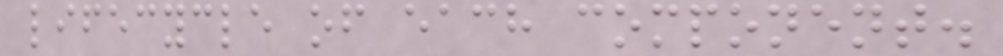lifecycle of each component.
